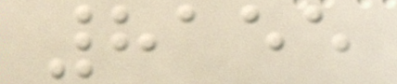8155
